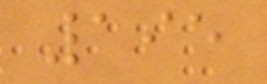195
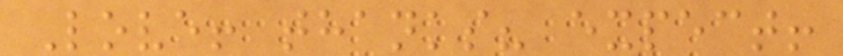Love! thanks? expect!
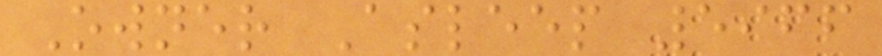Owner Asleep 5966
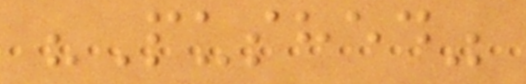"Pushed"
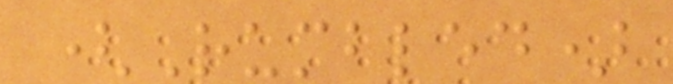(Rumbled)
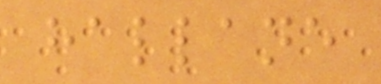hallane
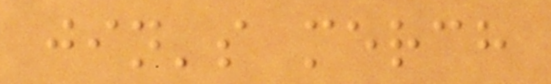jin's merch
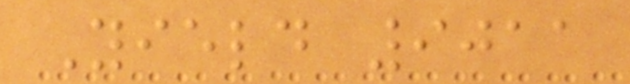Yield 9011
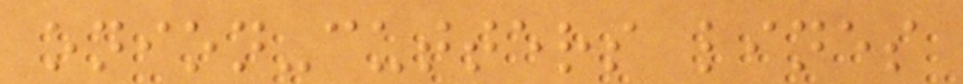onion-cutters lines
